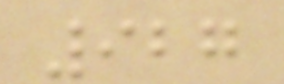927
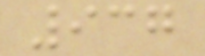937
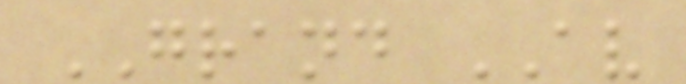GRAND AV
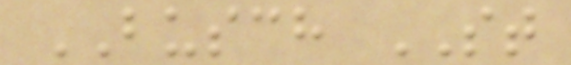BUSCH ST
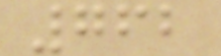762
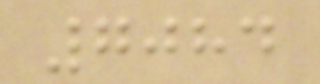7084
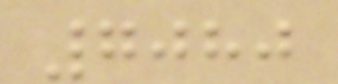7080
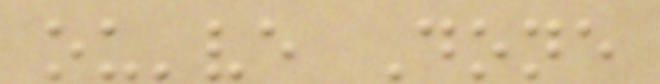ou've Done
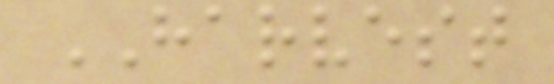HARVEST
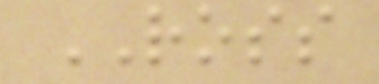ROSS
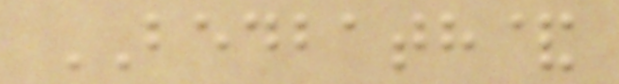BEDBATH&
